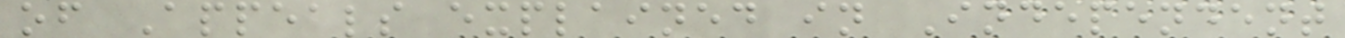of Appeals explained in Independent
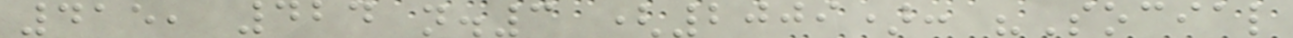415, 424 n.3 (2009): "Social
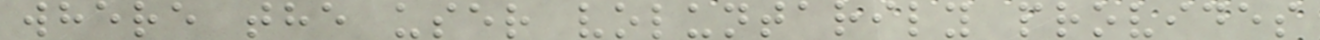where the user voluntarily provides
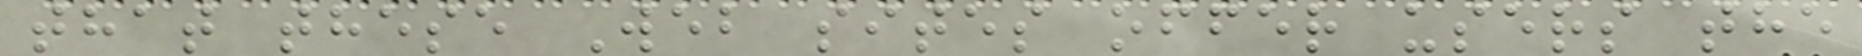that these Web sites offer users the
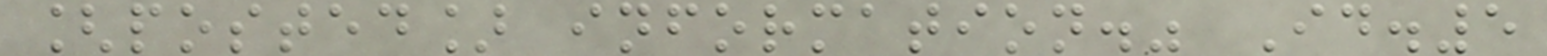[posted] information." Id.5
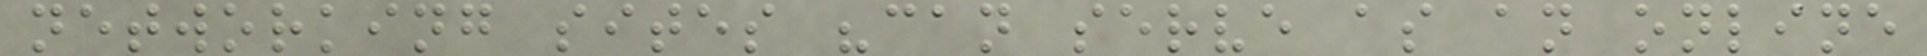networking sites "can serve as an online
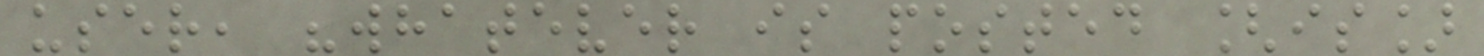user, "whatever is posted [is]
